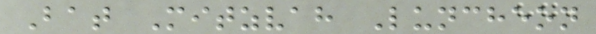Bat Mitzvah Luncheon
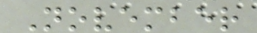November
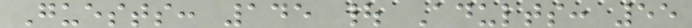Guests: 145 | Adults: 55
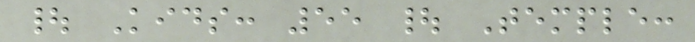| Kids: 55 | Temple:
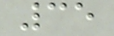35
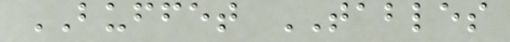BUFFET TABLES
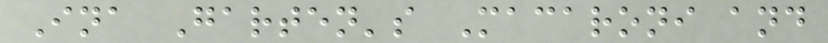Ina Garten's Macaroni and
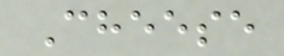Cheese
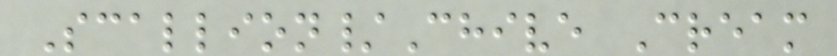Scallion/Chive Cream
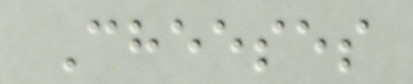Cheeses
